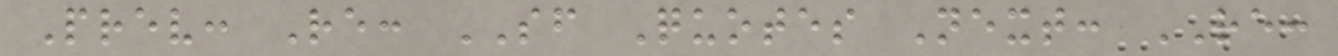Prev: Re: SF Quotes Next: RE:
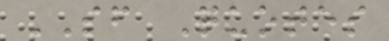SF Quotes
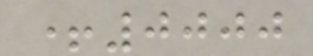+0000
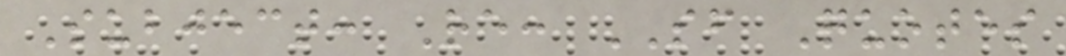Subject: Re: SF Quotes
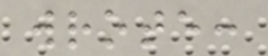wrote:
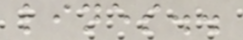lines..
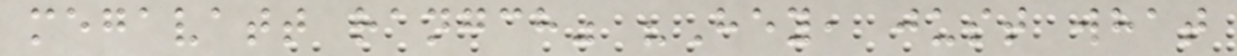megavatt rangch" "Hey, just what
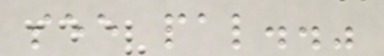see pal.."
